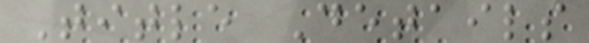Title Details
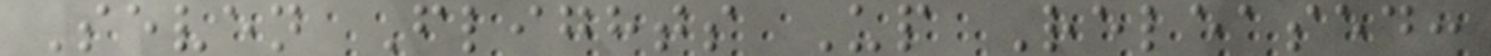Seven Flights Up Released:
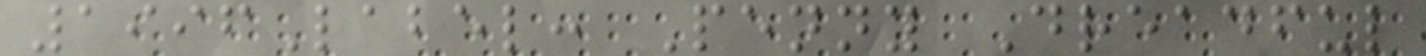1996Label: Penny Dreadful
